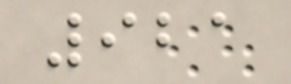921
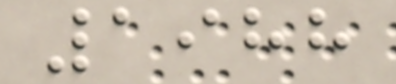1988
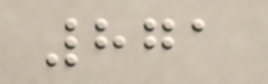871
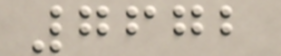7672
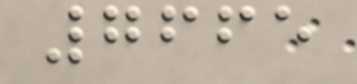7665
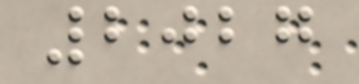2027
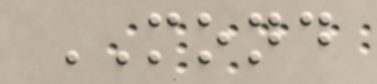MOND
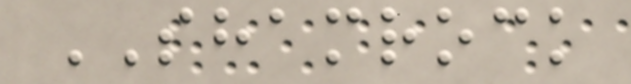SHAMROCK
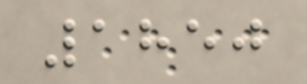1850
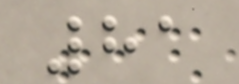81
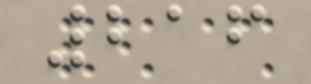216
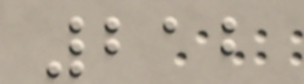212
